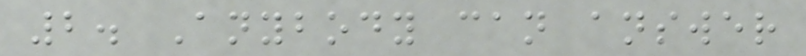2. Anybody can answer
